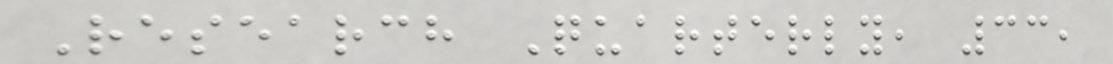Research Quarterly, 33,
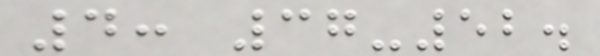4: 37-52.
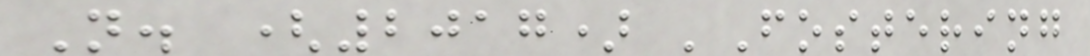N. (2017) 'Fostering
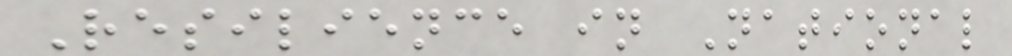Resilience in National
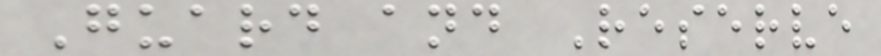Guard and Reserve
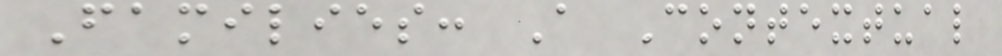Families: A Contextual
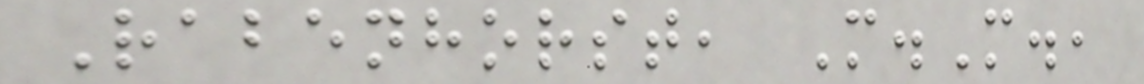Rabenhorst, M.M.,
